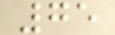75
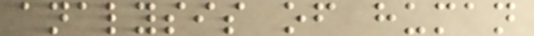analysis of human
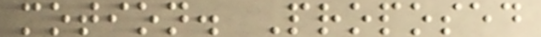motion. Proposed
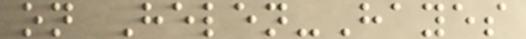on Helen-Hayes
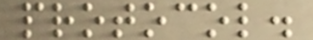protocol.
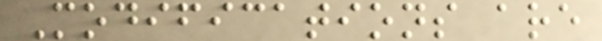Modifications are
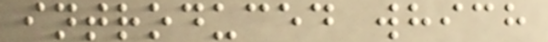introduced which
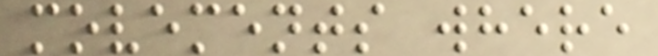movements where
